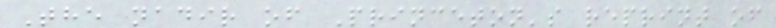The nadir of Princeton's reprint of
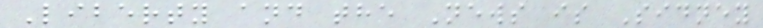Liberty and the News is Sidney
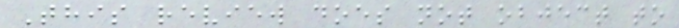This review does not object to
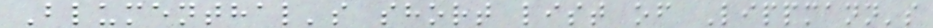Blumenthal's short list of Lippmann's
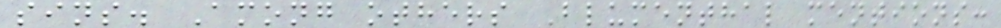sins. Among others Blumenthal mentions:
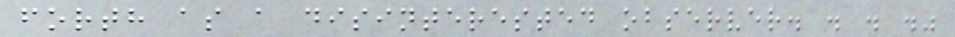forth as a disinterested observer. . . ."
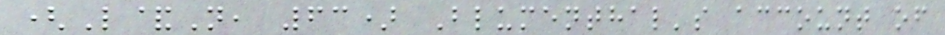(L&N, 63) Blumenthal's account of
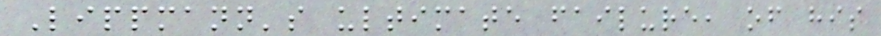Lippmann's ultimate failure, of his
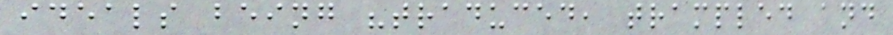ideals being "traduced, trampled and
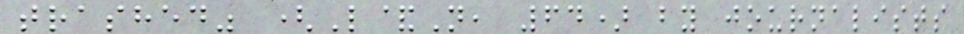trashed" (L&N, 64) by journalists
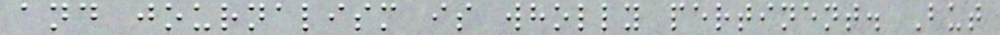and journalism is wholly pertinent. But
